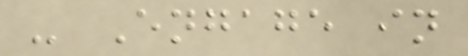- Engage in
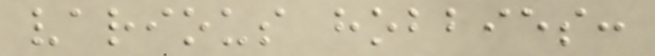various hobbies:
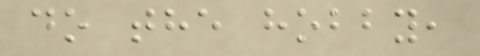do the hobby,
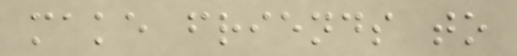make friends to
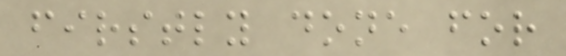firstly done for
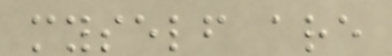myself are
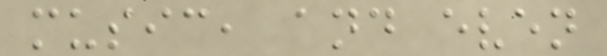music, and even
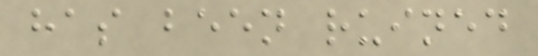has been ruined
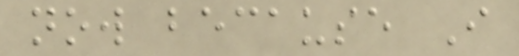now because I
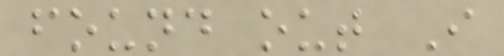found out I
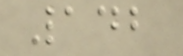142
